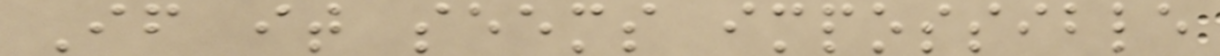If it seems impossible
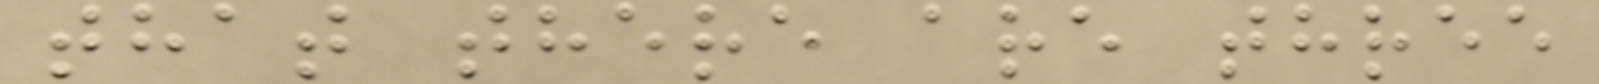that there are three
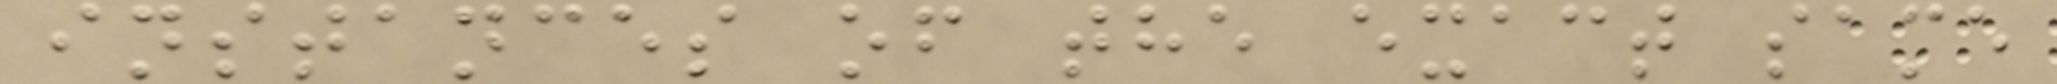instances of the exact same
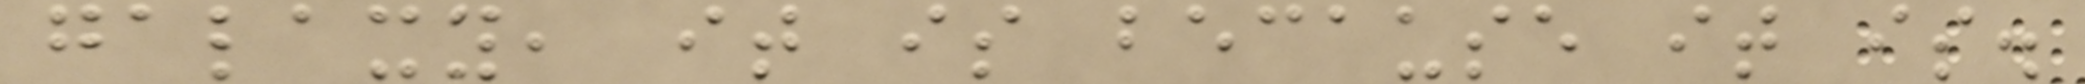galaxy, it is because it is.
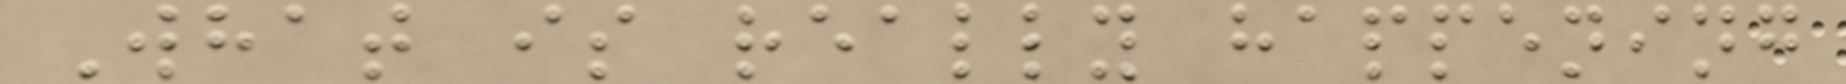What is really happening
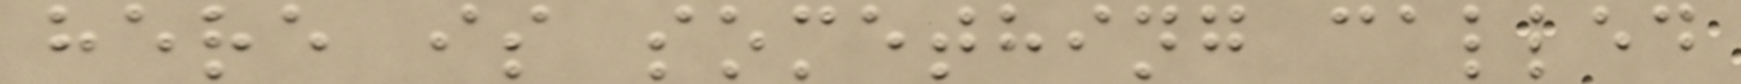here is something called
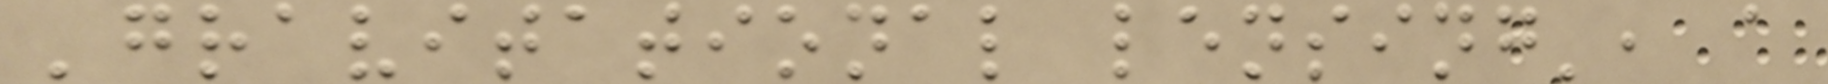'gravitational lensing', a
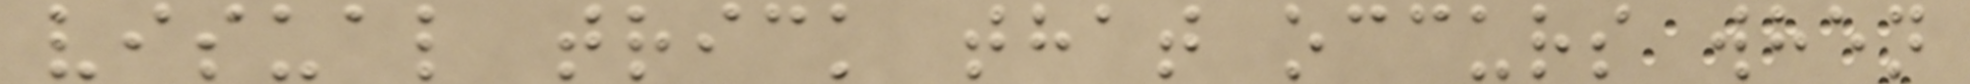visual trick that occurs when
